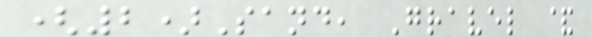(2)Sand, Gravel &
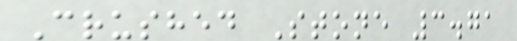Crushed Stone 3.71
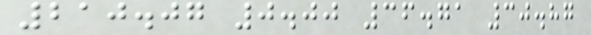210.07 0.00 36.71 30.87
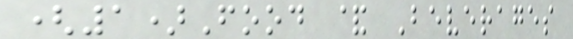(1)Food & Beverages
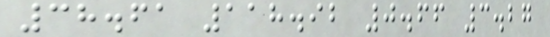38.61 118.92 0.66 3.27
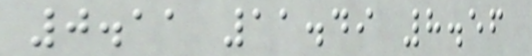0.11 11.49 8.56
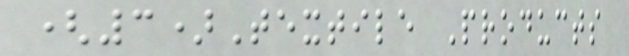(3)Textile Products
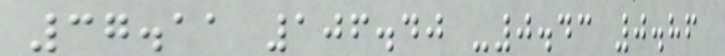37.11 106.40 -0.43 0.86
